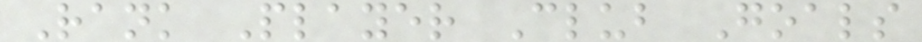Rank Player Club Goals
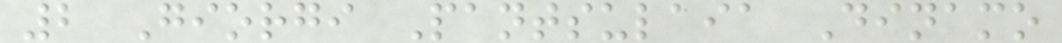2 Giorgi Pantsulaia Dinamo
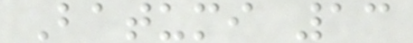Batumi 13
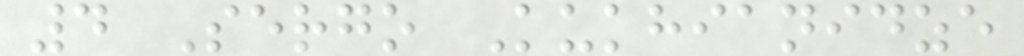4 Sergo Kukhianidze
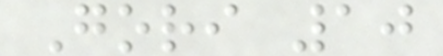Gori 10
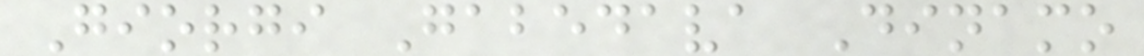Giorgi Gabedava Dinamo
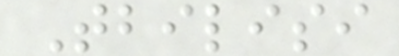Tbilisi
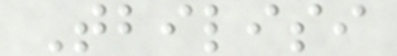Tbilisi
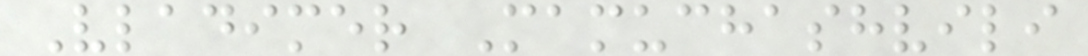Vladimer Mamuchashvili
